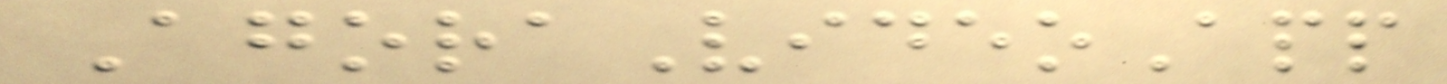AgoraVideoApp
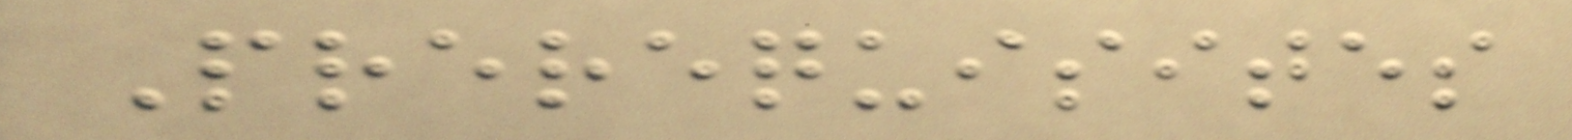Prerequisites
